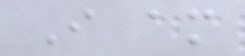I am
